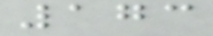173
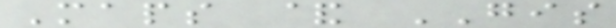Maps & GIS
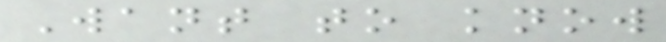Want to know
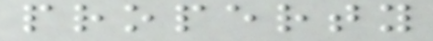property
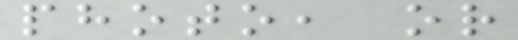photo, or
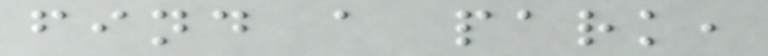find a park,
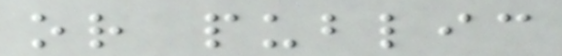or public
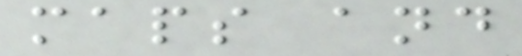maps and
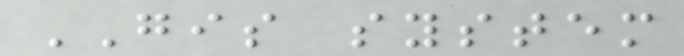GIS system
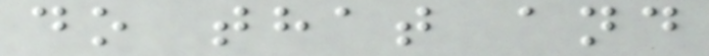do that and
